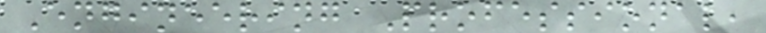Engineering Professional,
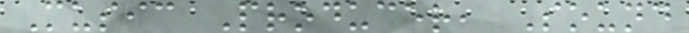Music Producer, Sound
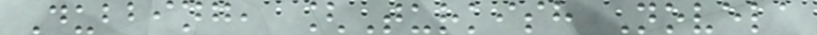Dubbing, [Turkish Novela
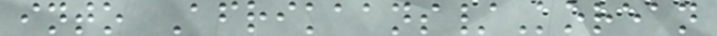into Afrikaans/Korean
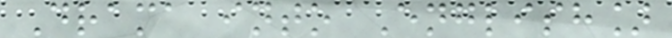Drama into English]
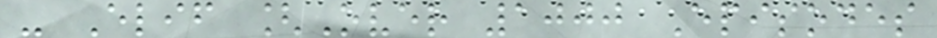- Elif [Over 1000 Episodes
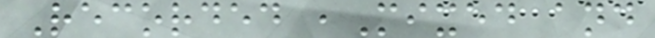Recorded ,Mixed and
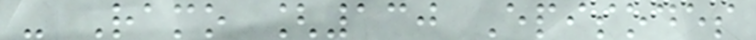- Ramo [130 Episodes
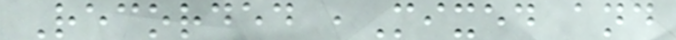Recorded ,Mixed and
